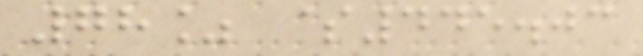78% $445.03
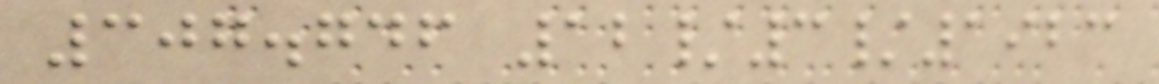307.746 12/3/1923
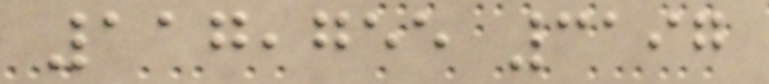117,755 3197
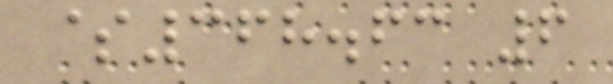$368.63 6
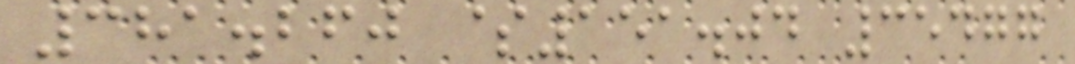381.260 $151.04 35477
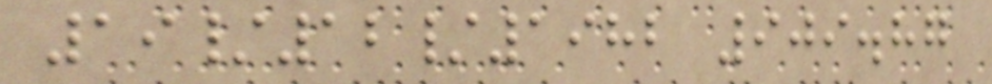19/12/1982 909.87
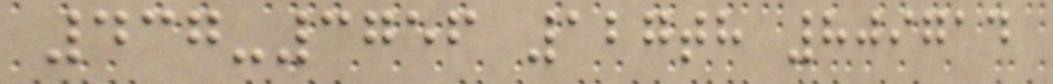437-3756 127th 809714
